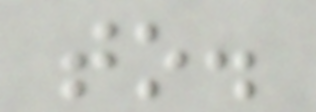to.
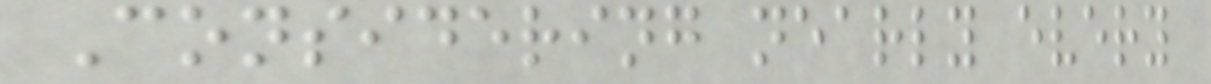Considering nearly every
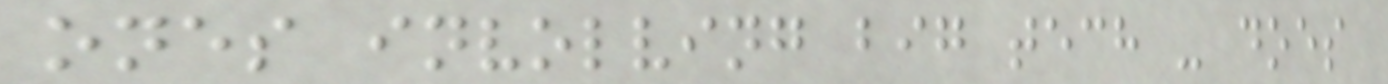ones involving big tech - does
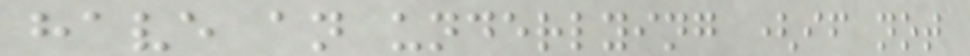have an underlying (if not
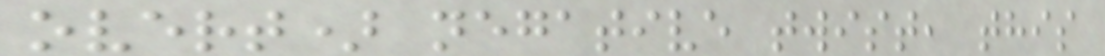overt) negative twist, this
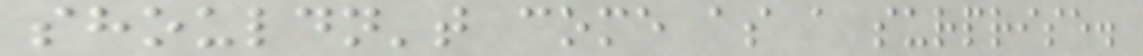shouldn't come as a surprise.
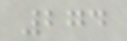274
